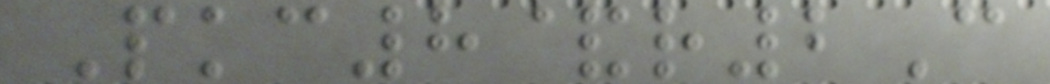Pkc8&r2C
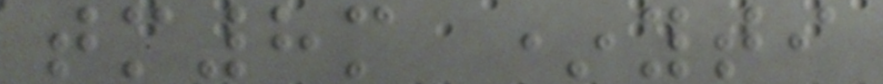tm8m *yti
